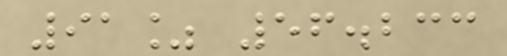91% 56.233
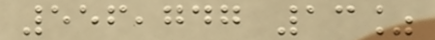556,747 13%
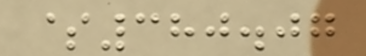$380.07
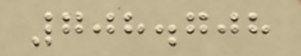708.708
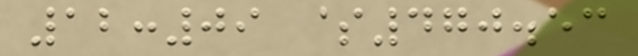12:09 $470.53
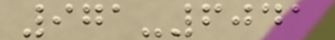971-6041
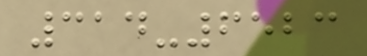314-6523
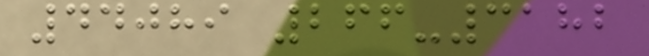44089 266-3182
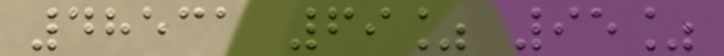48531 69% 95%
